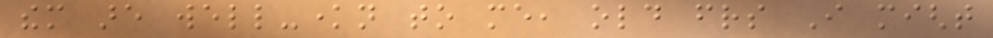them are well-known to me, old friends I might
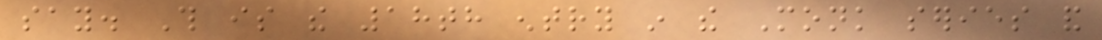say. This is the 18th entry in the Monk series and
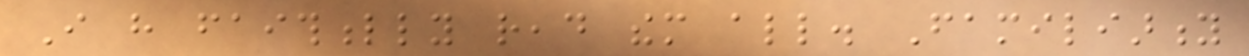I have faithfully read them all. Familiarity
